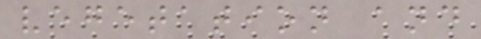vegetation and
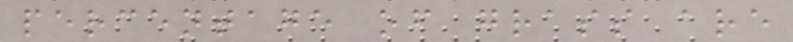percentage of grass are
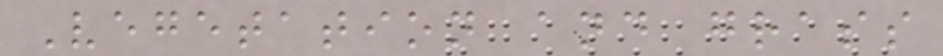Vegetation and grass
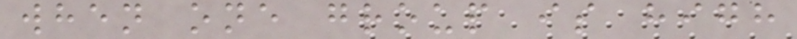when one group is high
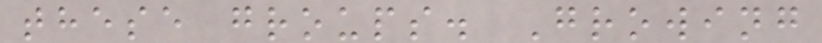these groups. Growing
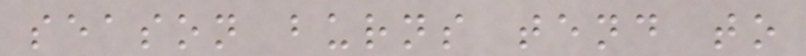season burns tend to
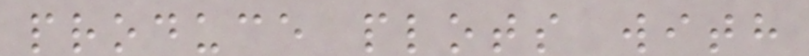produce plots with
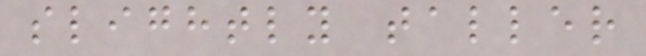slightly taller
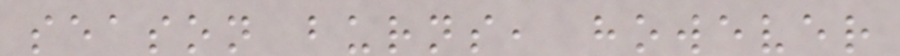season burns, however
